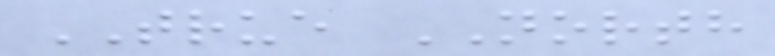TRUE NORTH
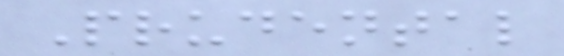Prudental
